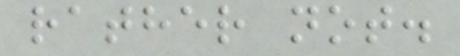rather not.
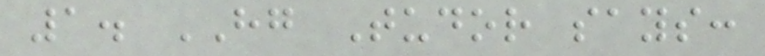1. HG Tudor says:
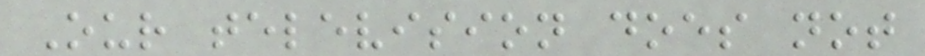Our television does not
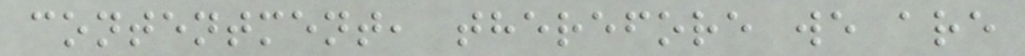contentment, therefore we are
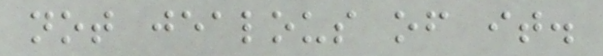not jealous of it.
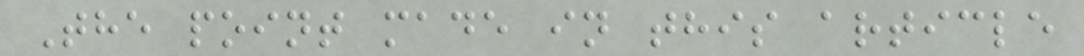The point made in this article
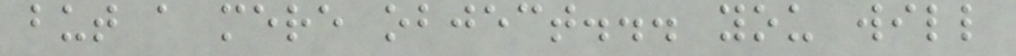but a mere object... you will
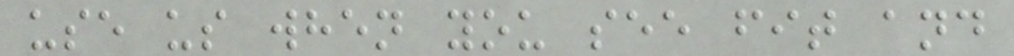use us when you see fit and
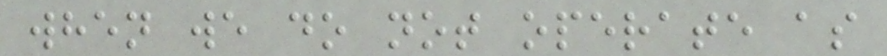when we do not operate as
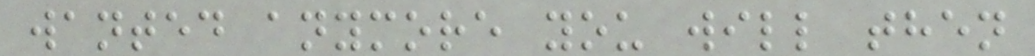wanted anymore you will then
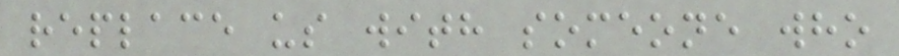replace us with someone who
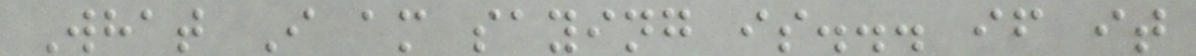What I am saying is... if it
